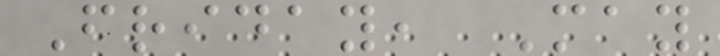Friday, May
